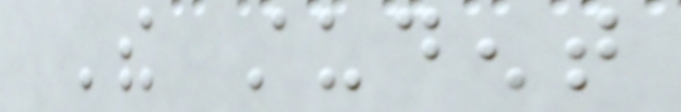The student
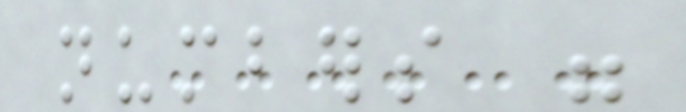numbers were
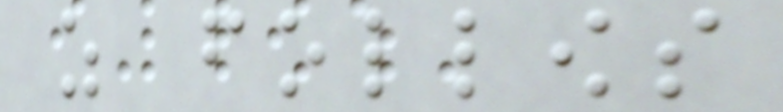as follows
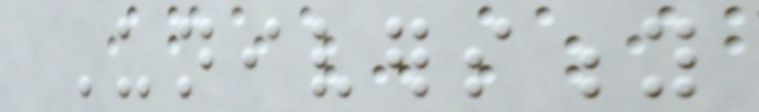University
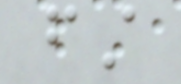first
